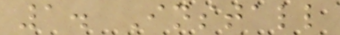1. Install
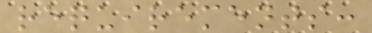requirements:
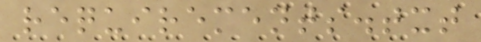requirements.txt
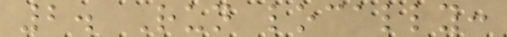2. Run locally:
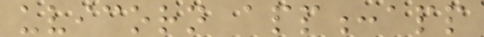uvicorn app:app
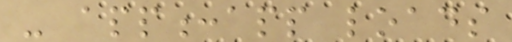- app:app loads
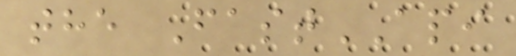the FastAPI
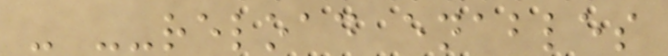- --reload enables
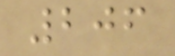206
